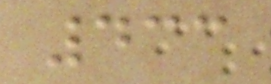433
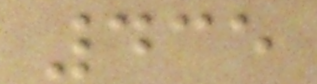435
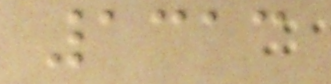1313
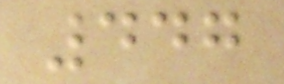447
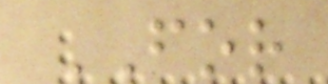FOR
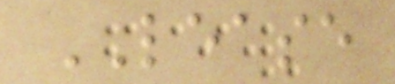LEASE
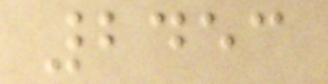2453
